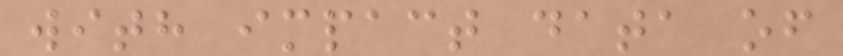with impact data of
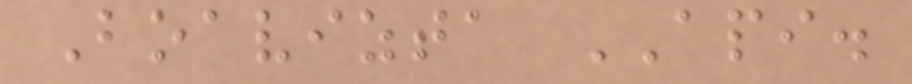Boavizta API.
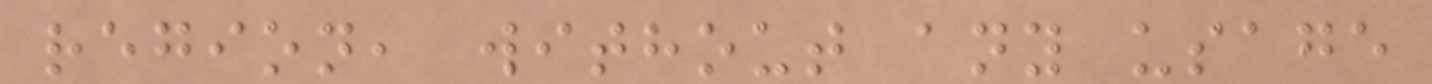region, without any usage
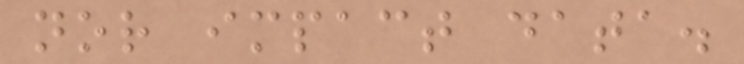nor impact data.
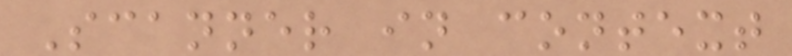Scanner in context
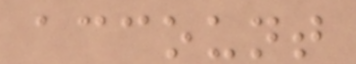account
